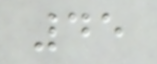45
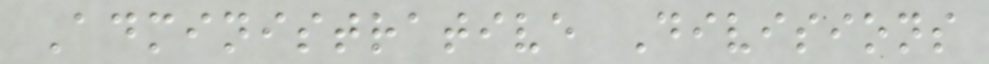Administrative Divisions
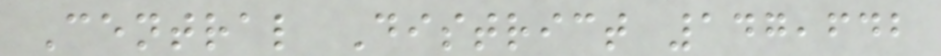Central District 147,642
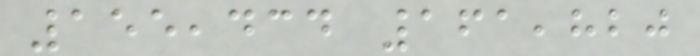155,434 161,820
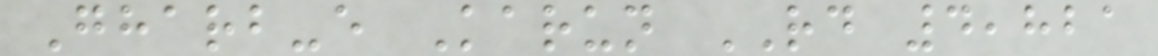Gharb-e Karun RD 4,821
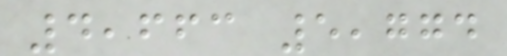4,663 5,774
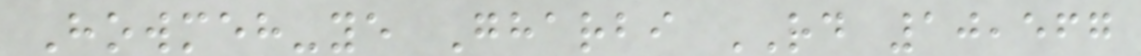Howmeh-ye Gharbi RD 10,567
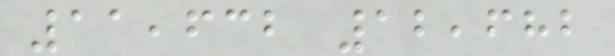11,632 12,682
